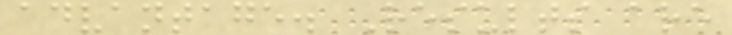advantage. Results are
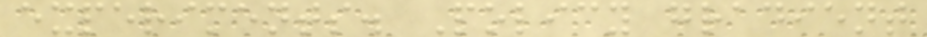experiments. Policy gradient
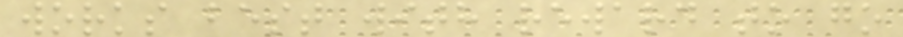works best with reward to go
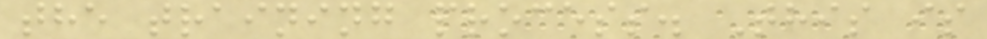the training process. This is
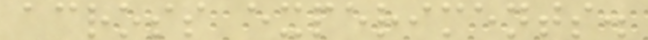across experiments.
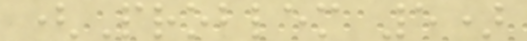(Problem 5)
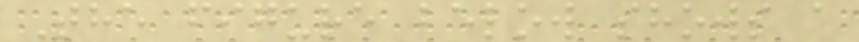The figure below shows a
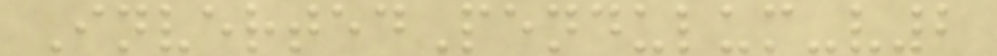InvertedPendulum-v2
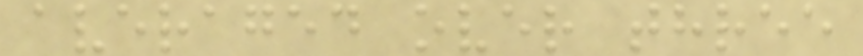averaged over three
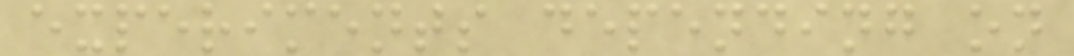experiments depending on
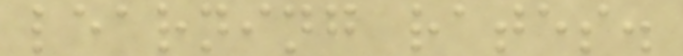learning rates.
